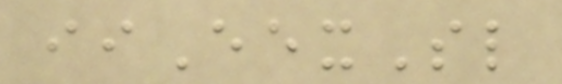iiEexSl
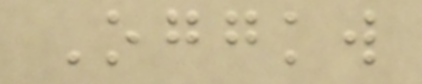Oggkw
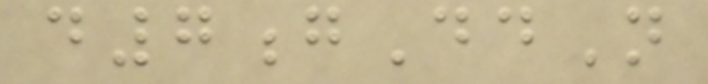d7gDdN
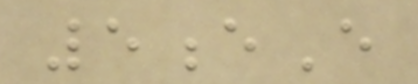5eE
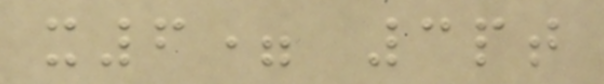x6= 3pt
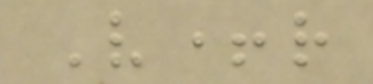V+r
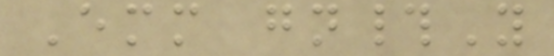Emm gn#Y
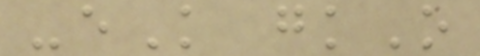-eK gkO
